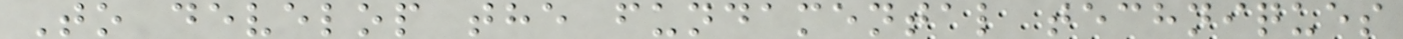To develop the fundamental techniques
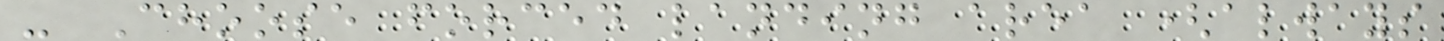- Choose forced landing area (always
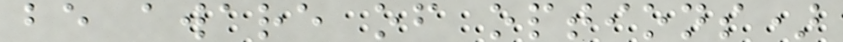be aware of options)
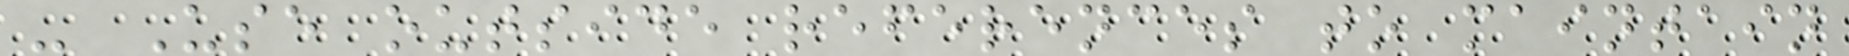- Use outside references to maintain
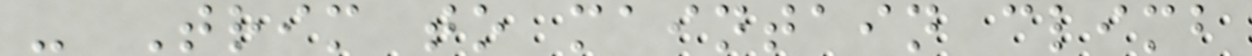- Trim to maintain climb
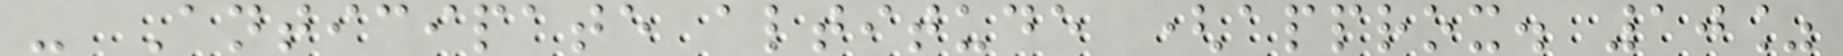- Anticipate altitude (approx. 10%
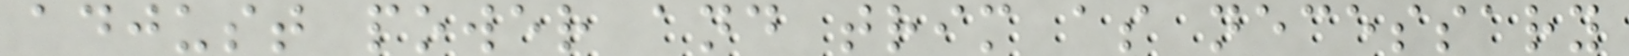adjust power and trim as necessary
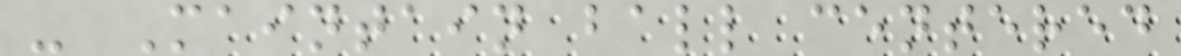- Maintain ball centered
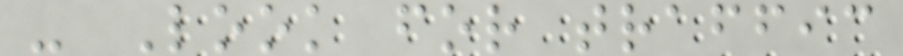- Look for traffic
